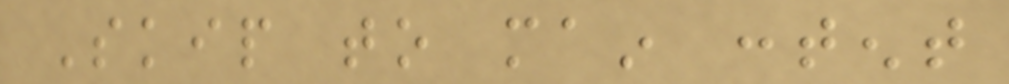Skip to main content
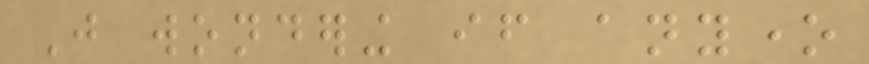Just wondering if anyone
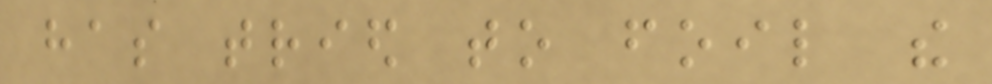has tried to foil the
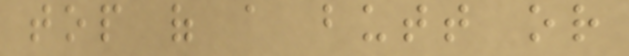top of a butt or
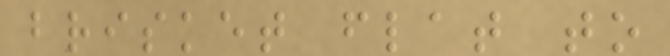brisket flat to
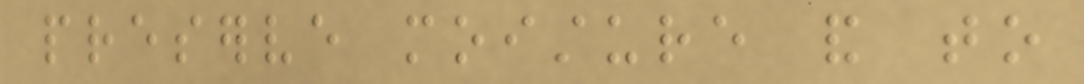preserve moisture and to
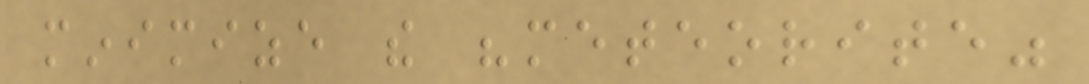minimize the "meteorite"
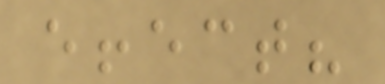effect?
